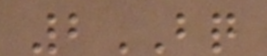2BQ
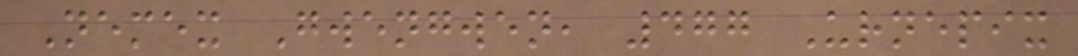Nemex Gwengwen, 477 Urnepix
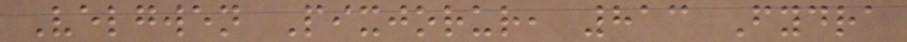Velgwen Pixjorur, 813 Fydra
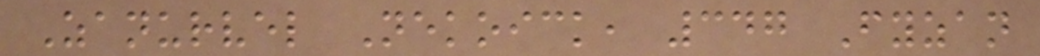Zanurvel Nekoick, 347 Fyzan
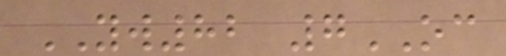YW82 7OC
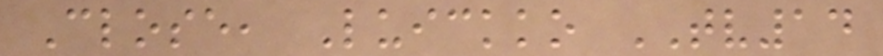Close, Luickko TV14
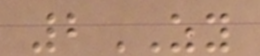2ZY
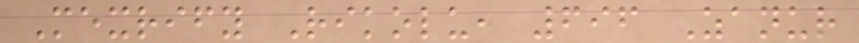Mexrify Rikolu, 696 Zanur
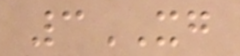3XG
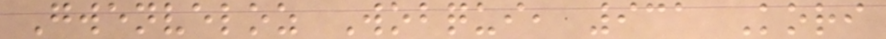Gwenveloz Wobqui, 931 Kori
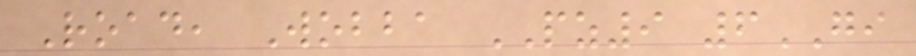Road, Wobba PZ9 6GI
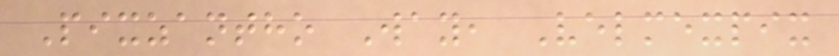Pixzantho Way, Velmexpix
